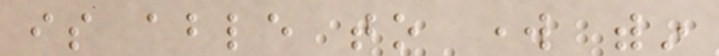is able to work within
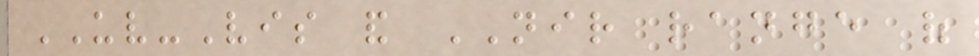UV-Vis and NIR range of
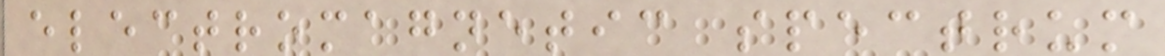electromagnetic spectrum
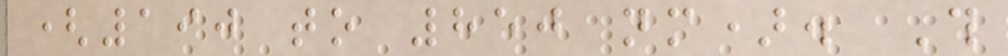(190 to 850 nm). This
